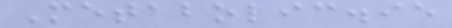Metabolic.ie
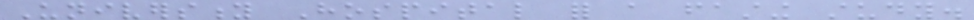University Hospital for a fasting study.
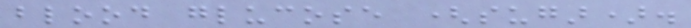blood glucose (sugar).
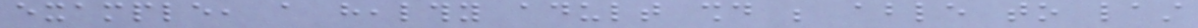example, a healthy adult should be able to last
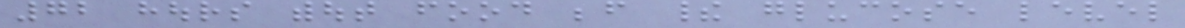72 hours without food before their glucose level
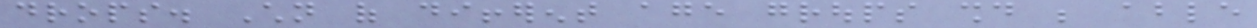drops. Children of different age groups should be able
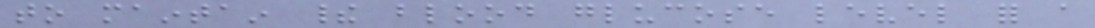to maintain their blood glucose level for a
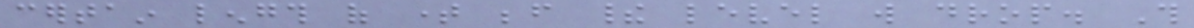certain length of time before their level will drop. This
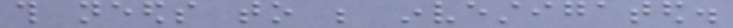this needs to be investigated.
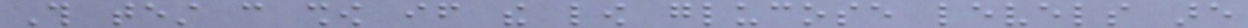This test can show if the low glucose levels are
